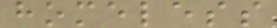homeless
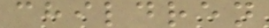children
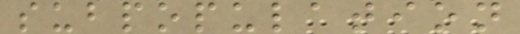subpopulation
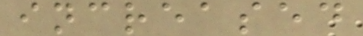increased
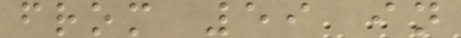from 59 in
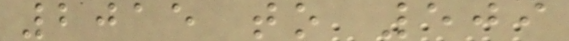2015 to 509
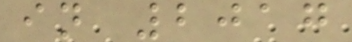in 2017
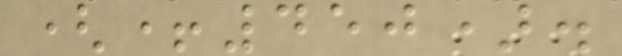(+450).
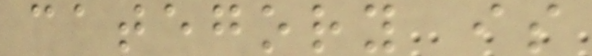category is
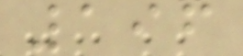196
